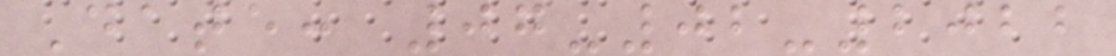Date: 07-02-2022
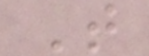T
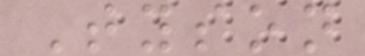Tyson
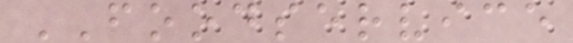FOODSERVICE
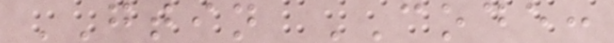GTIN CODE:
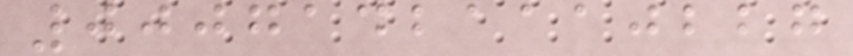00071421110227
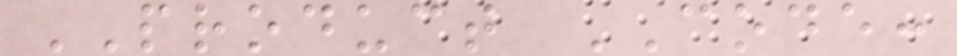PRODUCT CODE:
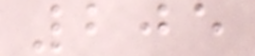205
